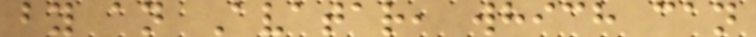by an Avatar, which can
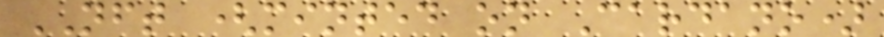NFT (minted on Cardano)
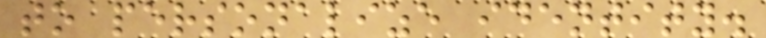to personalize identity.
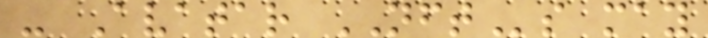- Avatar NFTs may
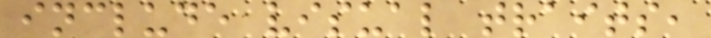include visual traits,
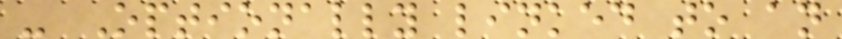- Optionally linked to an
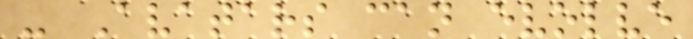- Avatars can evolve
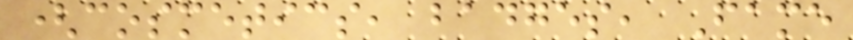(cosmetics, badges, Fame
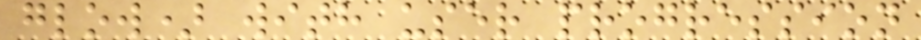glow) with user progression
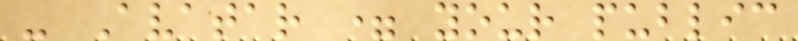- Avatar = your public
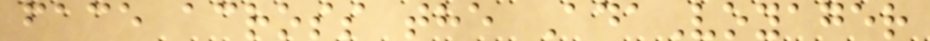face across the AdaVoyager
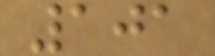101
